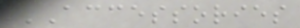ACCESSORIES
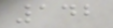142
